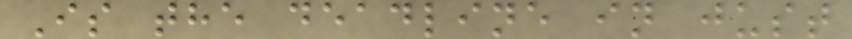Is the deadline in just
